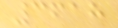3618
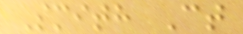Smith Ct
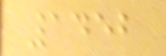1452
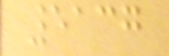5137
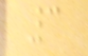3
